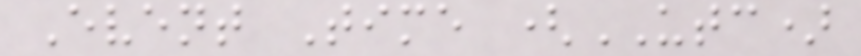Event Time (UTC)
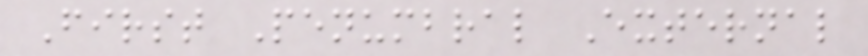First Penumbral External
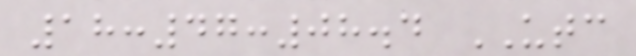18:47:08.4 UTC
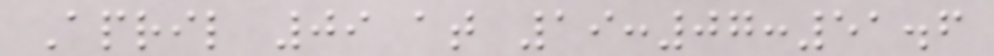April 09 at 19:07:51.6
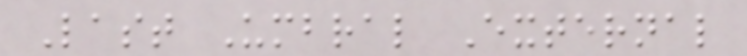Last Umbral External
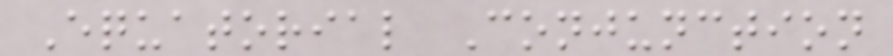Equatorial Conjunction
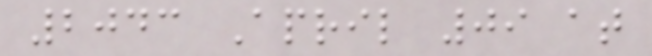2043 April 09 at
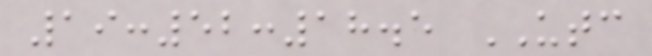19:52:18.5 UTC
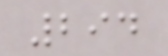294
